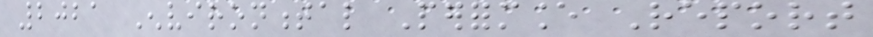2021 Environmental Performance Report
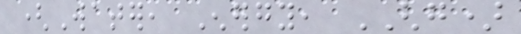(Water, Energy, GHG)
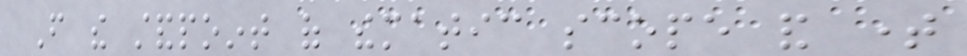From the standpoint of thematic scope and time
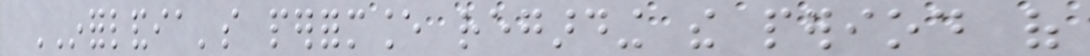INFORLANDIA's performance regarding the period of
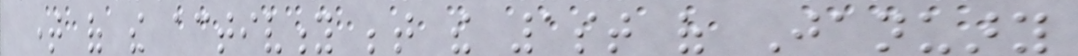time of the activity between the 1st of January
